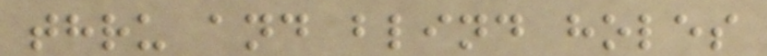thru and blind holes
